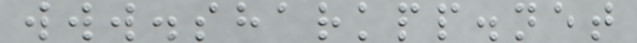www.sharkpp.net
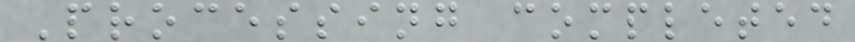Processing completed
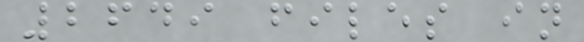2649 files in
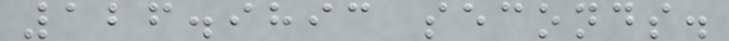126.9893 seconds.
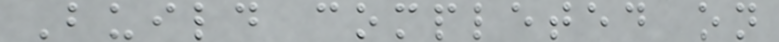Build completed on
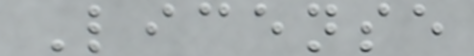License
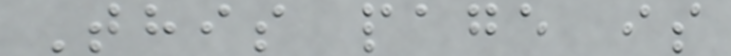This page is
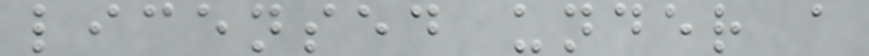licensed under a
